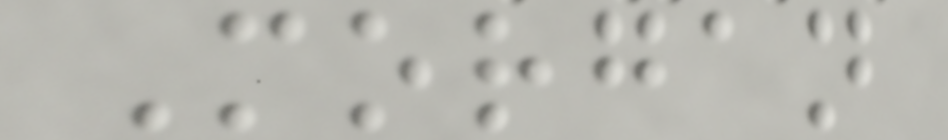Morgan
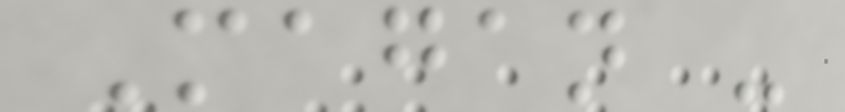Magan -
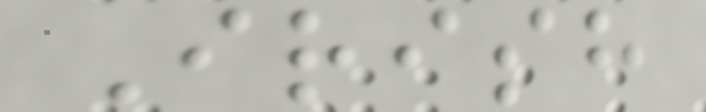Irish
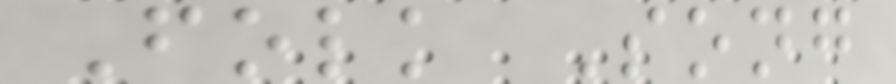Folk Song
